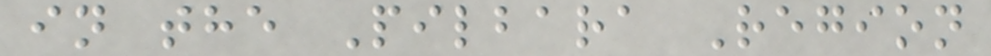in the Pilbara Region
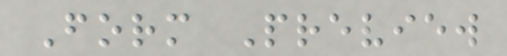Form Preview
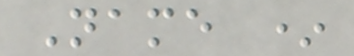Name *
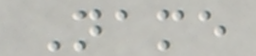Name
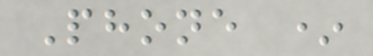Phone *
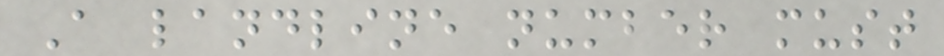A landline number must
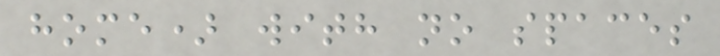home) with no spaces
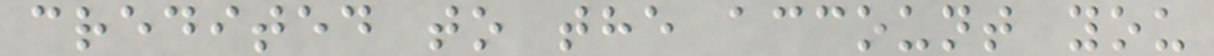credited to the account you
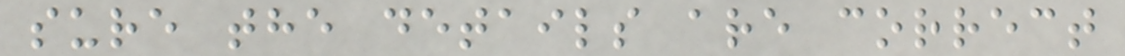sure the details are correct
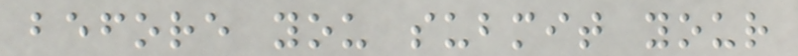before you submit your
